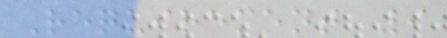Requirement 9
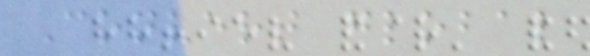Convert global
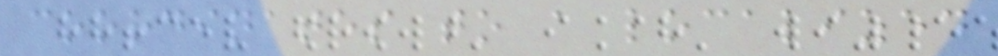coordinates to a localized
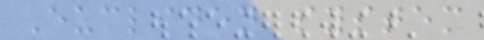Eucliden system
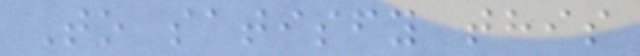To satisfy this
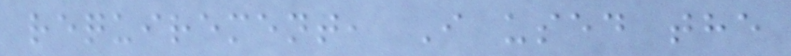requirement, I used the
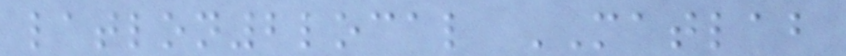latlon2local MATLAB
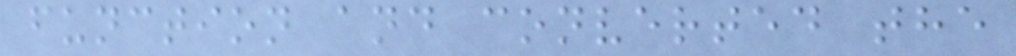function and converted the
